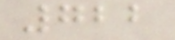722
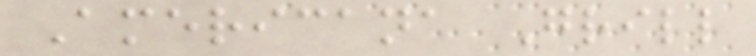Americana Grill
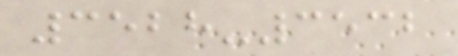3528-3532
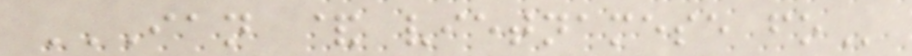IAN & VIETNAMESE FO
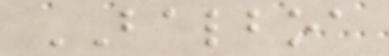BALBOA
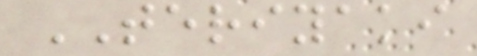TERIYAKI
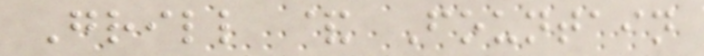Grill & Fountain
